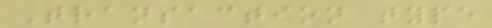Transaction type
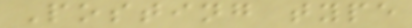Posting type
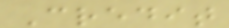Credit
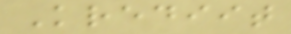Krediit
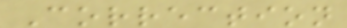Correction
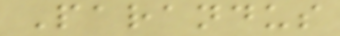Parandus
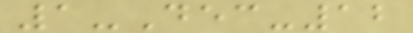1-Dec-12
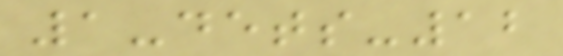1-dets-12
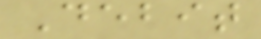Debit
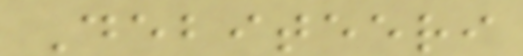Debiteeri
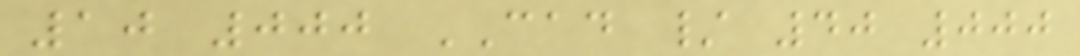10 000 CAD / 40 000
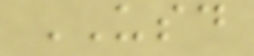USD
